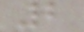2
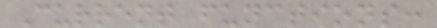Current functions:
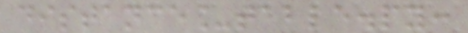distance_table.py:
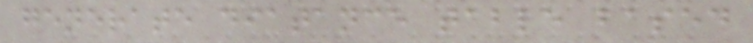generate diatance table based
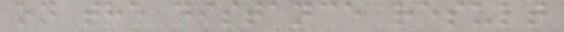on the distance result
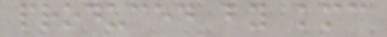produced by kmc
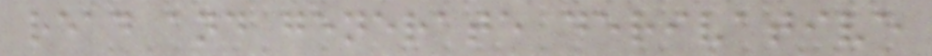read and generate derivative
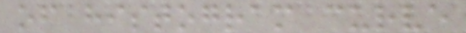of histogram curve
